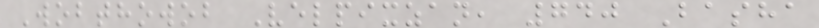Wobthowob Velpixzan, 740 Basha
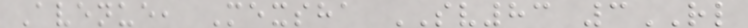Avenue, Mexsha SV83 3RL
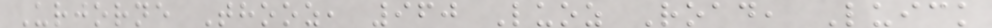Urjorne Thooz, 960 Luoz Road, Luick
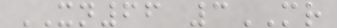XN66 3MR
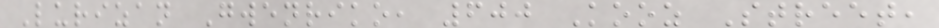Lurizan Gwenriko, 600 Kooz Street,
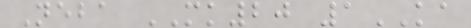Neba MK20 1KA
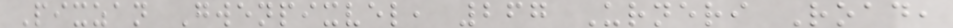Pixzan Gwenpixvel, 267 Urneri Road,
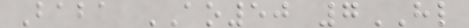Baba AO50 7HL
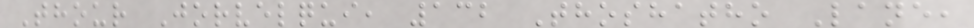Thour Jorvelqui, 132 Thoshatho Lane,
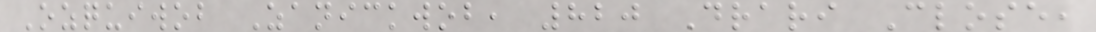Ozquiwob Zanickwob, 820 Drari Close,
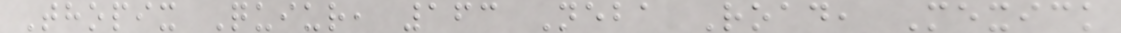Thopix Quiur, 163 Neba Road, Mexick
